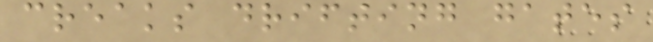creaks drifting gates
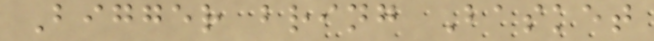Bigger bring Basket
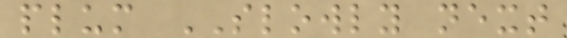plum SLOWLY next
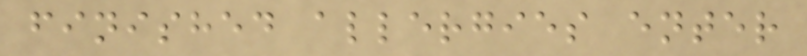finished allergies enter
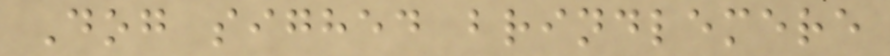Dog sighed brindlemere
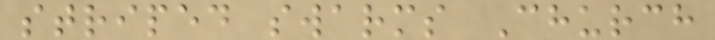striped swarms Church
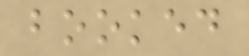booked
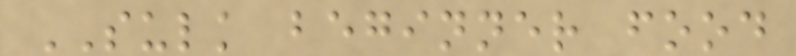SULK beginner food
